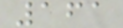161
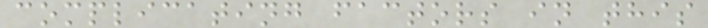complicating factors in this
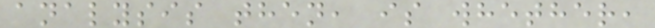analysis then, is whether,
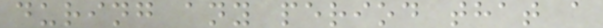during any period that a
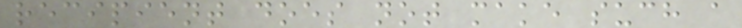recipient does not make such a
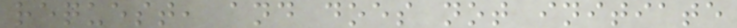request, and does not initiate
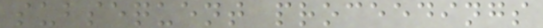subsequent proceedings
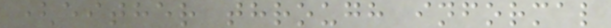(either through informal
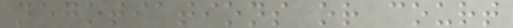negotiations or court
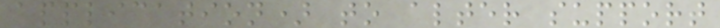application) to alter support
